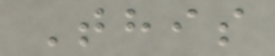This
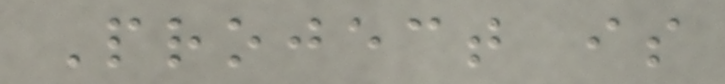Project is
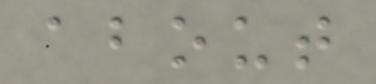about
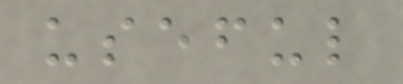useful
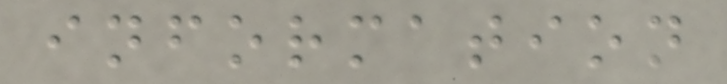information
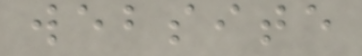website
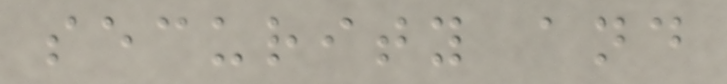security and
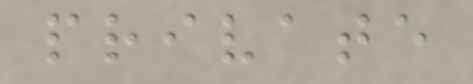private
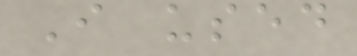I used
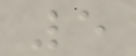5
